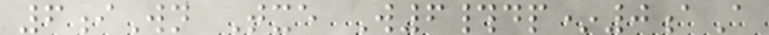6iWn Txe W6#dp*0aA
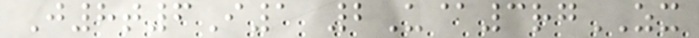J8t6I1 2U@3rgZX
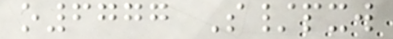o6777 S/pxw
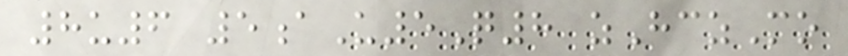8u6 5aU5Q8 zHczMo
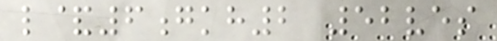l&6gkh2 52ves
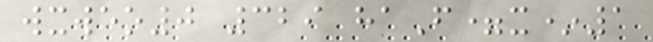wxweo0 329 haF=x*1
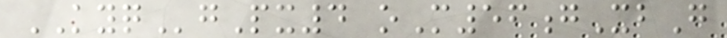KYQgPx4 oM56gXbG
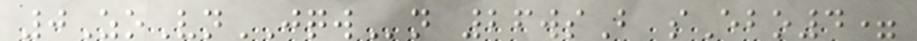0ZoVnJQWn 26wsB sEbo4=
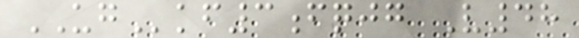UGkf3fqjg V48
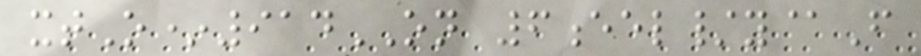xtO*914ON 6eel/y@F
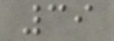39
